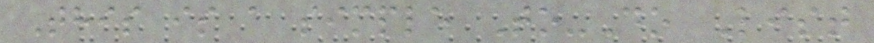This is a simple To-Do List
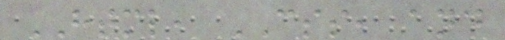HTML, CSS, and
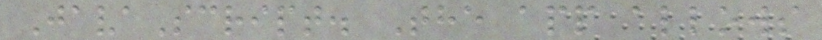JavaScript. The app allows
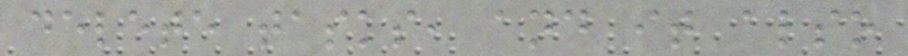delete tasks, and it also
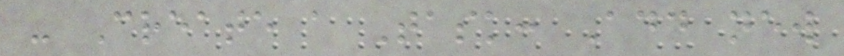- Create a Task: Add new
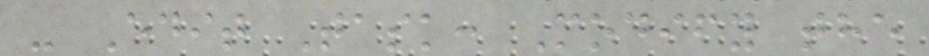- Edit Task: Modify the
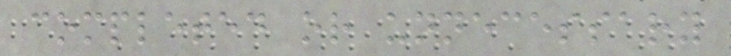completed or unnecessary
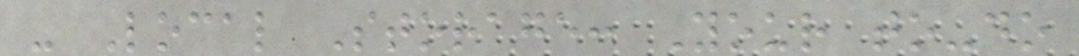- Local Storage: Your to-do
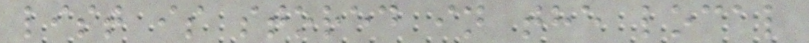list is stored in the local
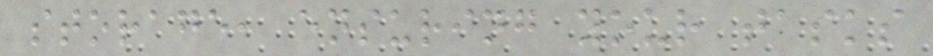storage, ensuring your tasks
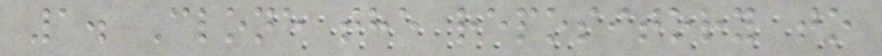1. Clone the repository to
